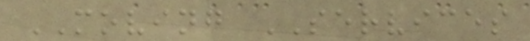MOVING SERVICES
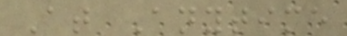At Anytime
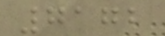7172
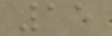15
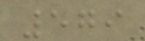579
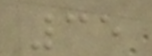35
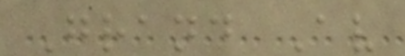Grand Av
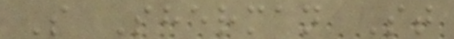S Sherman St
